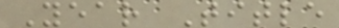Year Title
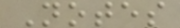Notes
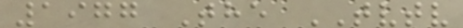1977 The TVTV
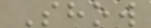Show
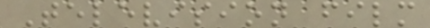Television film
